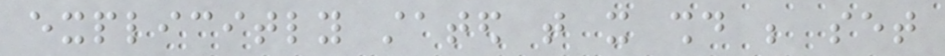explicitly stated that it should be set
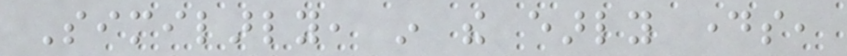Similarly, in the early days,
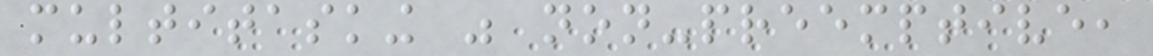multitasking was non-preemptive,
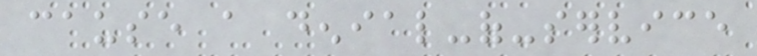cause a denial-of-service
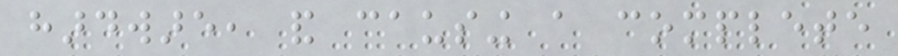hardware, and causing a complete
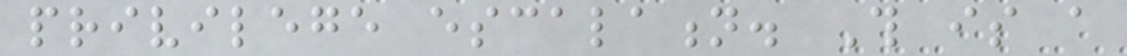privilege escalation. This is a
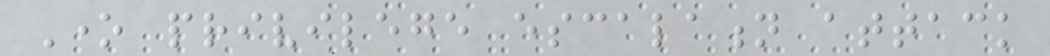One privilege escalation attack
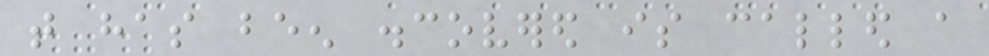that has been discovered is called a
